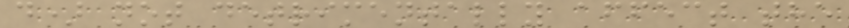d) not detrimentally affect the
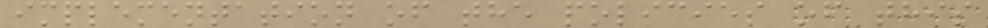implementation of the policies of this
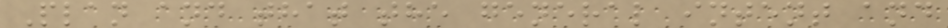Plan and that the general intent and
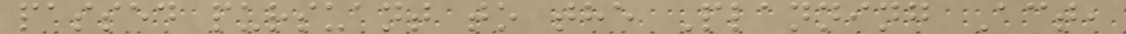passed pursuant to the Planning Act,
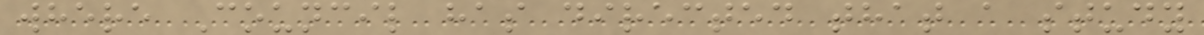where Council has directed that a study
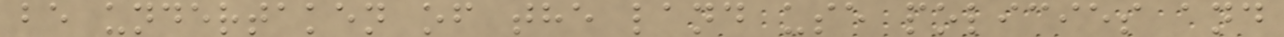be undertaken of the land use policies and
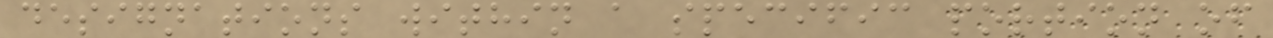designations within a specific portion of
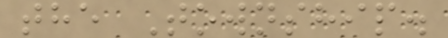the Township.
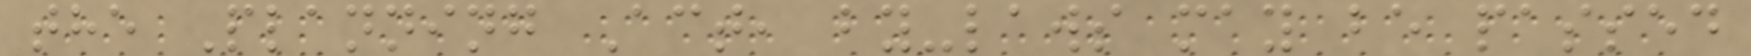the Planning Act, by-laws may be passed
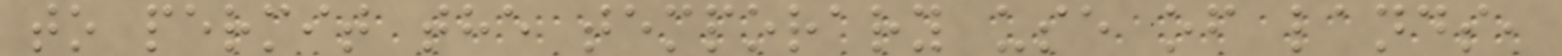to permit the temporary use of lands,
